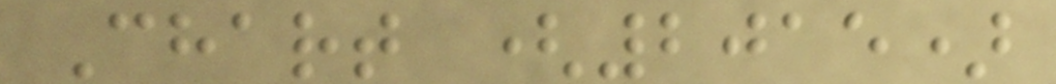Chart (2015)
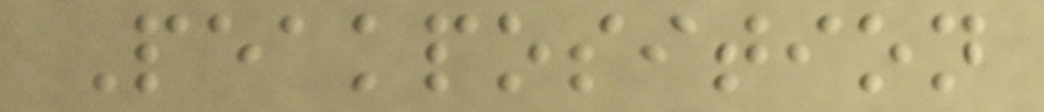Peakposition
